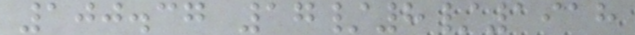100.37 17/8/1918
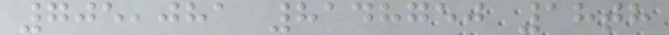705,081 8148750 18th
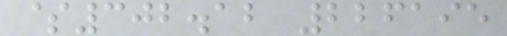$302.12 226195
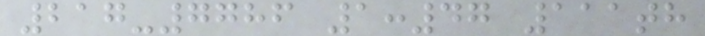217-7786 1:47 111th
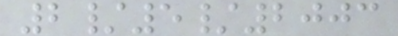2/5/2003
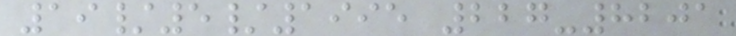19/5/1995 227-8201
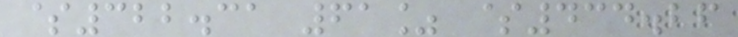$322.31 61% $434.26
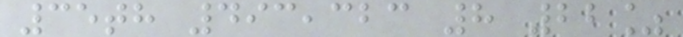35th 493,323 8 22%
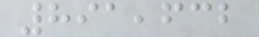891,632
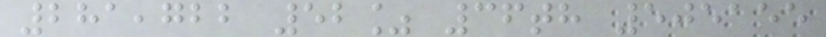281,722 52% 36th 505155
